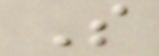S
